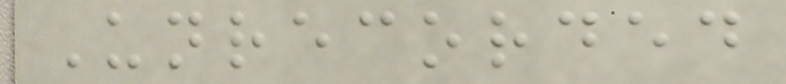Unrecorded
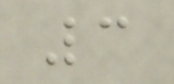3
